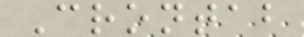Crontab
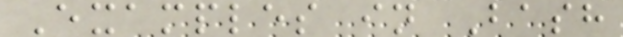Examples in Bash
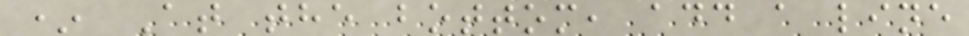* At the bottom, add a line
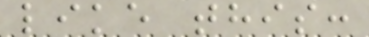like this:
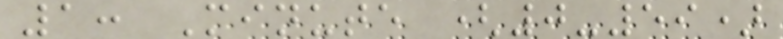1: Minute (0-59)
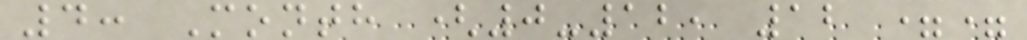4: Month (0-12, 12 ==
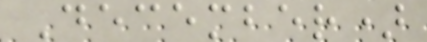December)
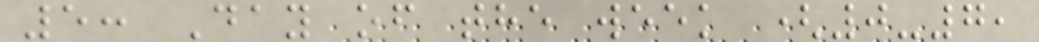5: Day of the week (0-7,
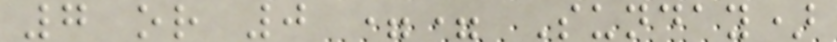7 or 0 == Sunday)
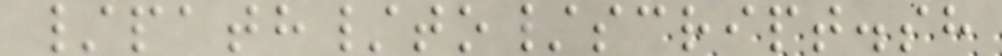/path/to/script.sh
